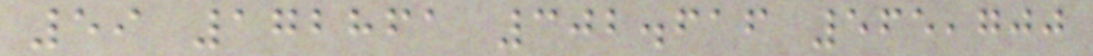59 172861 302.616 565,700
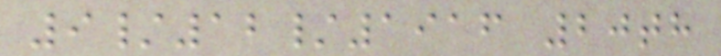9/12/1916 20th
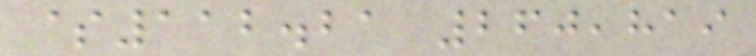$112.21 260,819
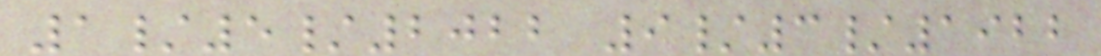1/5/2022 9/3/1922
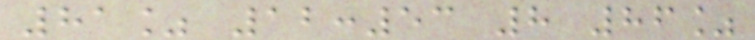81% 12:53 8 86%
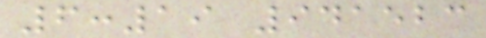6:19 941523
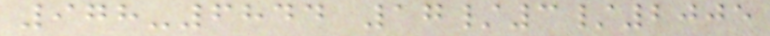978-6844 17/3/2005
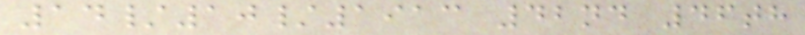14/10/1913 42nd 46th
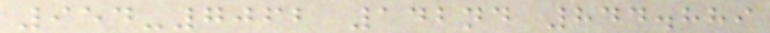954-7062 142nd 844.889
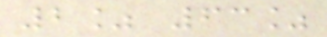2% 63%
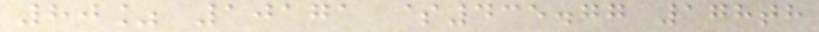80% 10171 $435.77 178th
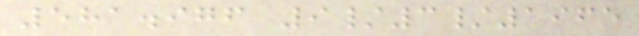581.976 9/3/1965
